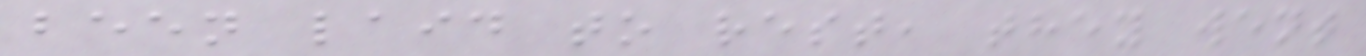been laid to rest, they went
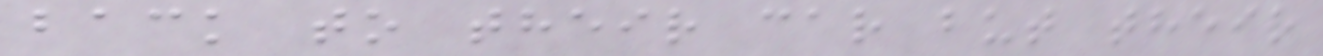back to their car but their
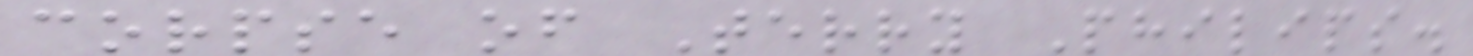corpse of Terry Philips.
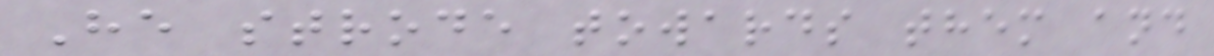He strode towards them and
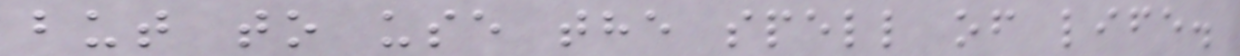but to use the spell of life.
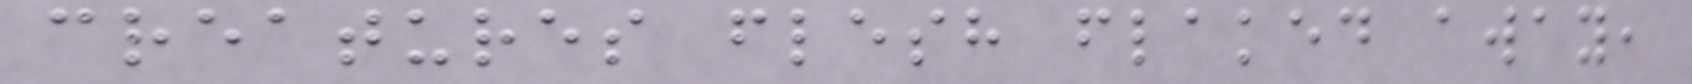creatures flesh flaked away,
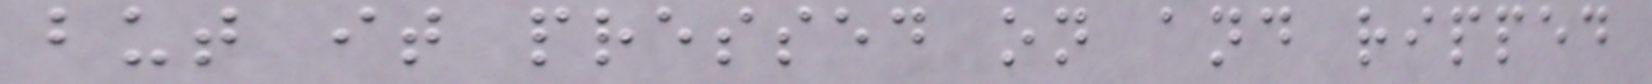but it pressed on and ripped
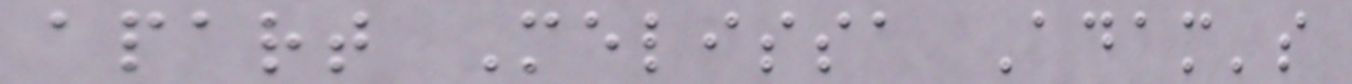apart Melissa Adam's
